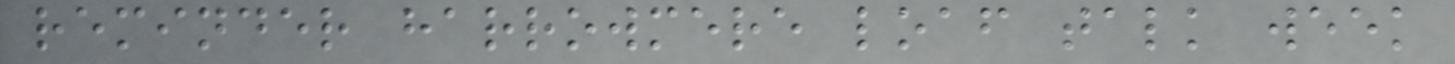reminder harrowmere loaf talk week
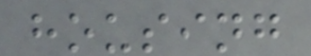housing
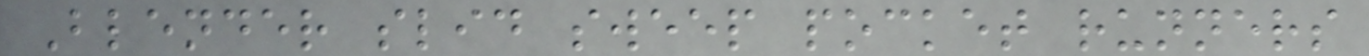Blender slid sweep pocket runners
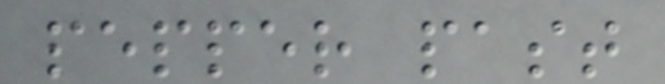pepper past
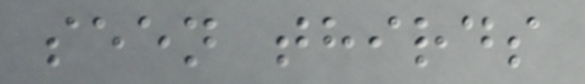seen thirds
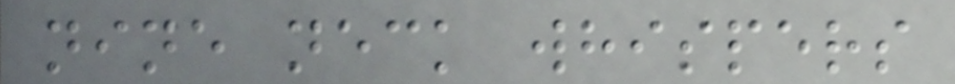nine neck whispers
